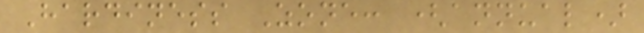Hardiness Zone: (annual)
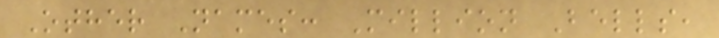Other Names: Million Bells,
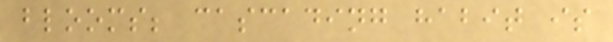blooms; cascading habit is
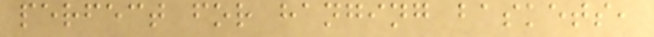perfect for hanging baskets,
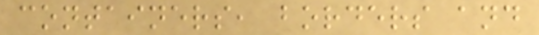containers, borders and
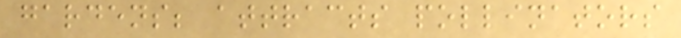gardens; attracts pollinators
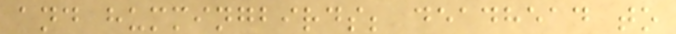and hummingbirds; deadhead to
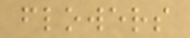flowers
